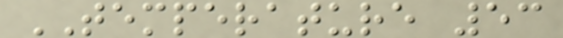TEMPERATURE 53
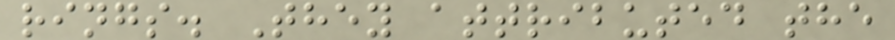rings. They attributed the
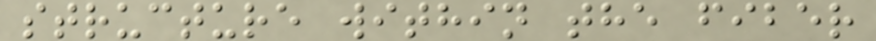structure within the fiber
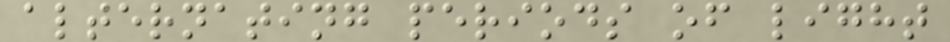alternating periods of light
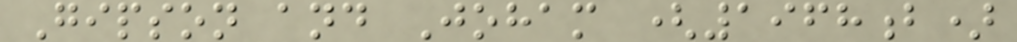Gipson and Joham (1968b)
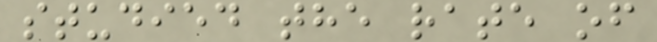studied the rate of
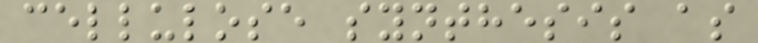cellulose synthesis as
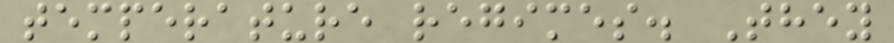temperature regimes. They
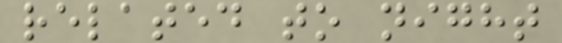related to night
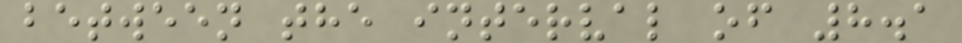between the interval of 8.1
